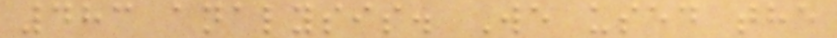483 analysis. We used the
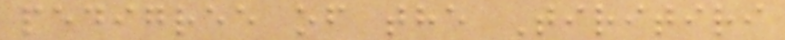pedigree of the Tiritiri
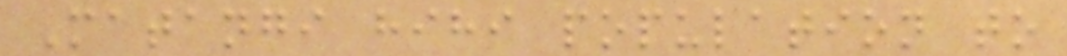Matangi hihi population to
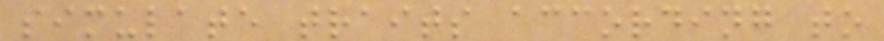simulate traits according to
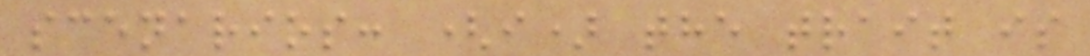scenarios: (i) the trait is
